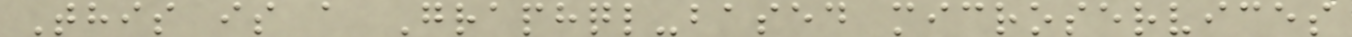This is a Graphql-based microservices
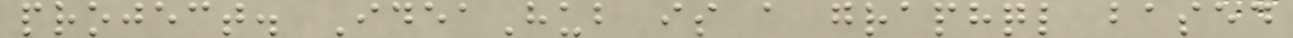project. IdeaHub is a graphql based
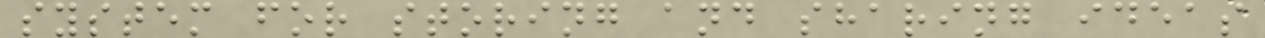system for storing and sharing ideas
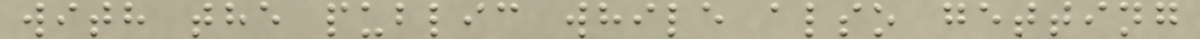with the public while also getting
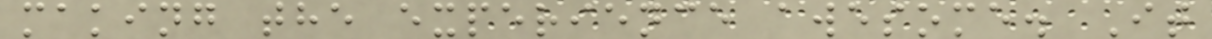making the experience awesome. It
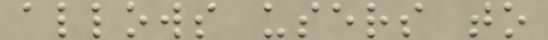allows users to
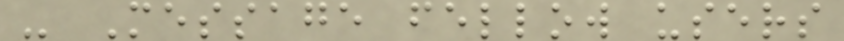- Message fellow users
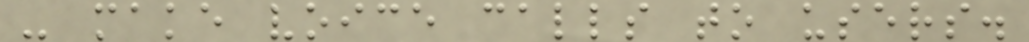- make voice calls to users.
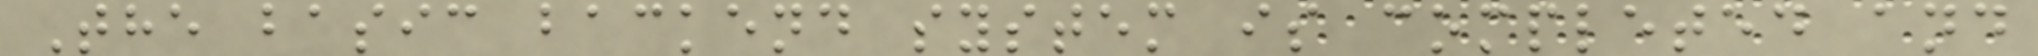The basic backend system is completed and
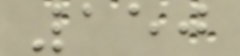150
